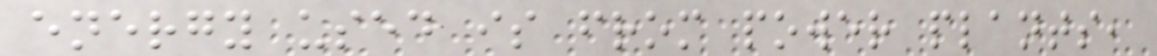energy used is from power plants,
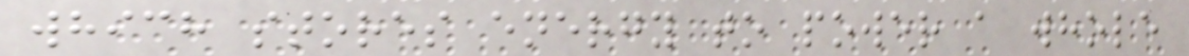which stores energy to power a whole
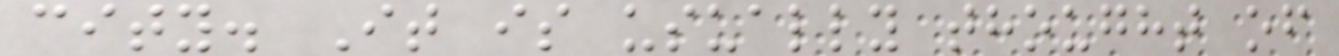city. It is usually thought of
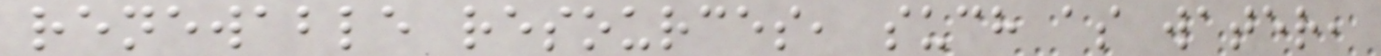renewable resources, such as water,
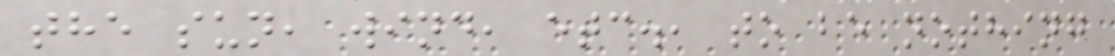the sun, wind, etc., to be nothing
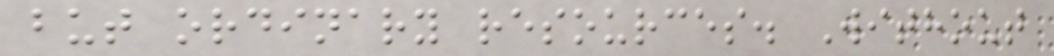but ordinary resources. Without
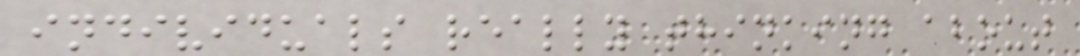individuals really thinking about
